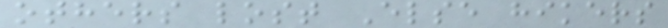others lost Else hikers
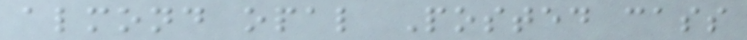almond opal Posted cass
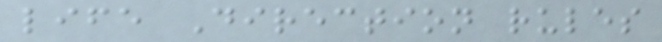life Direction rules
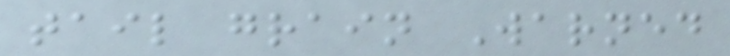tail grain Warned
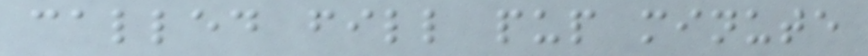called fill pup minute
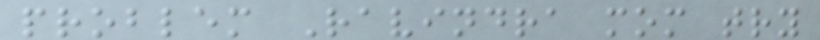problem Ravindra mom try
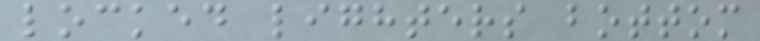locked lighters bottom
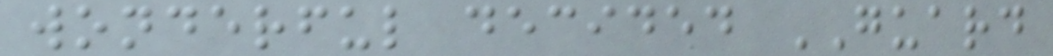wonderful decided GUARD
